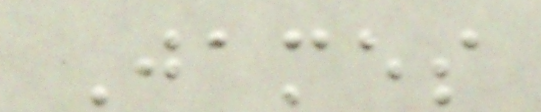James
